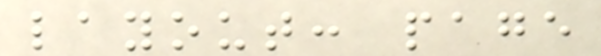layout: page
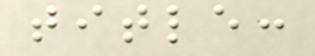title:
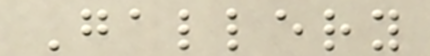Gallery
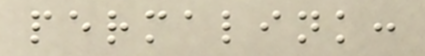permalink:
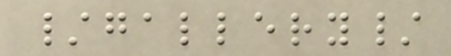/gallery/
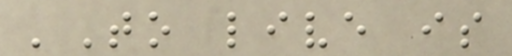'To live is
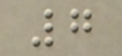7
